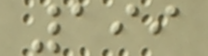199
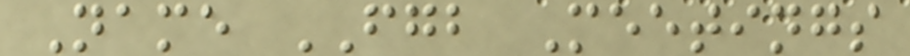Name FGB Meetings
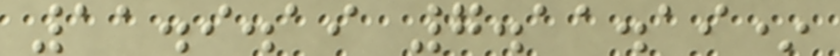11.9.19 7.11.19*
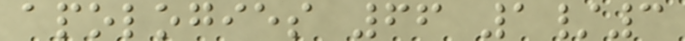apologies 66 1/3
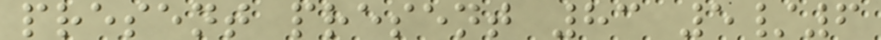present present 83 5/6
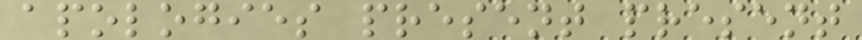apologies present present
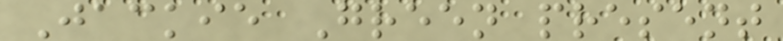Jackie Green present
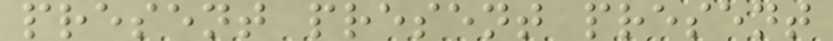present present present
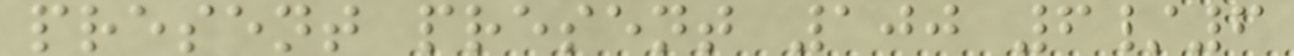present present 100 6/6
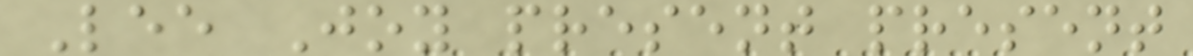Lee Joy present present
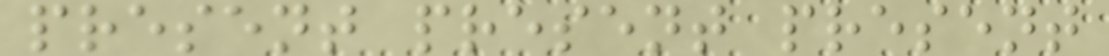present present present
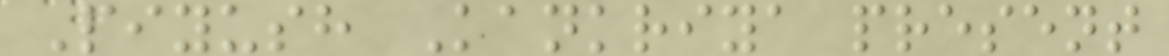Piyush Kankriya present
